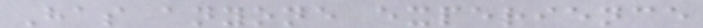Has anyone experience
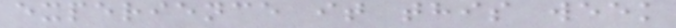experience it this week
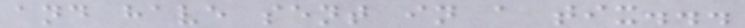and have sent in a tix...
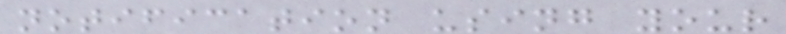notification using your
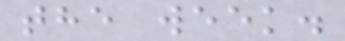the week.
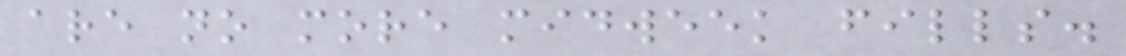are no more midweek fills.
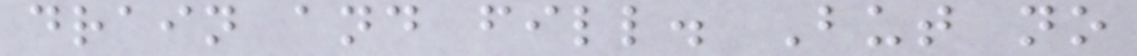drain and fill. But no
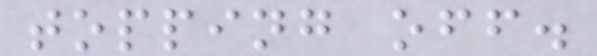topping off.
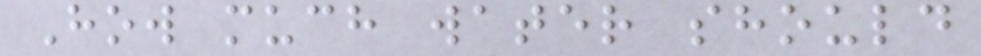How much water should
